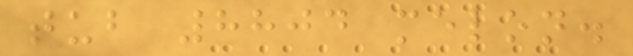tub 8804 melon.
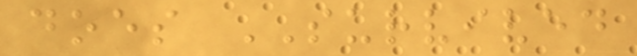does SURVIVED
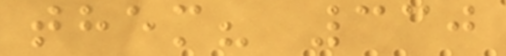them? 330
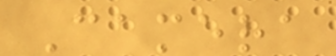Camera
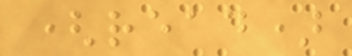(read)
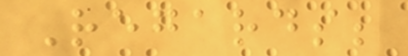Regards;
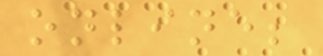online;
